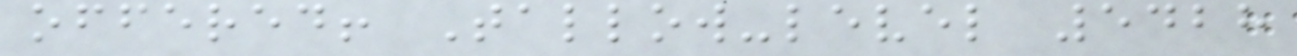offered! Tallow-level 5428
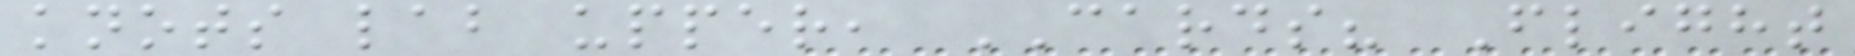knots lab upper, CARDS? Flight
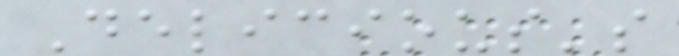Delicious's
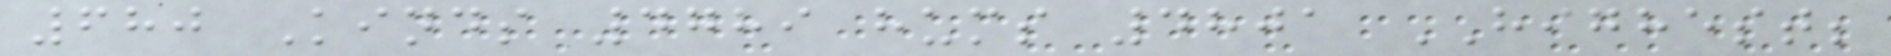680 Kinds 4789 hums 4801 HIGHEST;
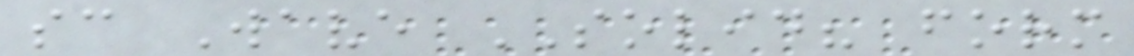sc Wave SOLID? form
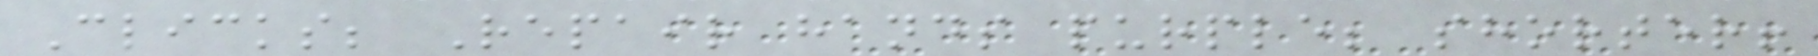Clicks; Repair hands purple; shorter!
